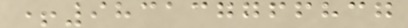+983137766837
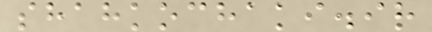shahkochaki.ir
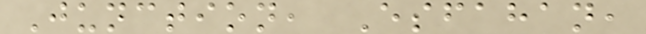Junction, Esfahan,
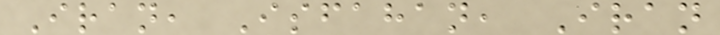Iran, Isfahan, Iran
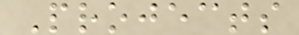Projects
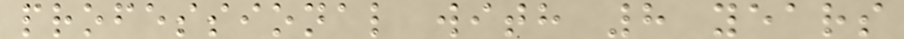professional with 8 years
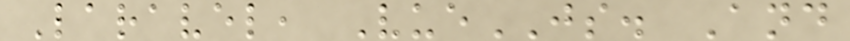Laravel, VueJS. And
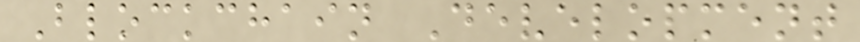Blockchain Development
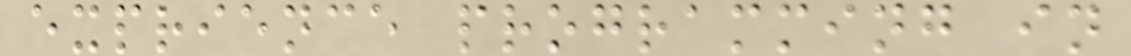exprience programming in
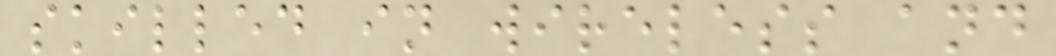skilled in wireless and
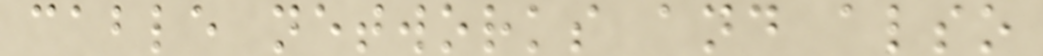cable networks and also
